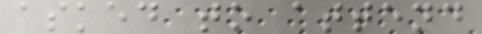asked to attend
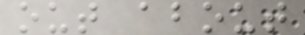out about
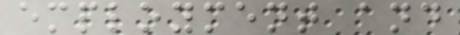employment and
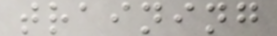training
